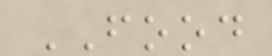FOOD
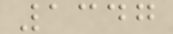1347
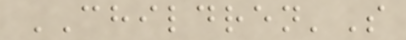CHILDREN'S
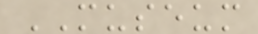MUSEUM
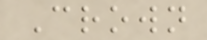Crown
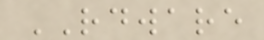RDWARE
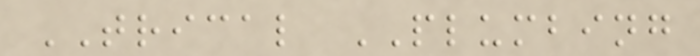TRICAL PLUMBING
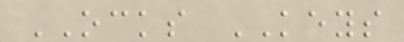OCKS KEYS
